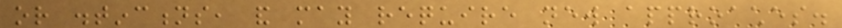or distinctions, and may require new approaches.
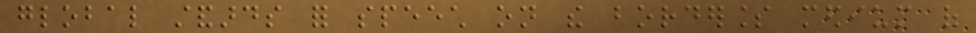global standards for speech on the borderless medium of
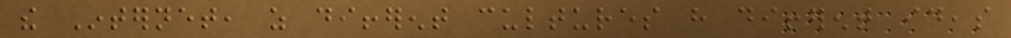the Internet, as different cultures have different ideas
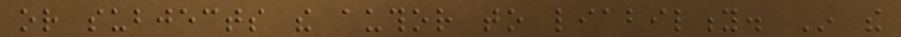or subjects the author to liability. In the
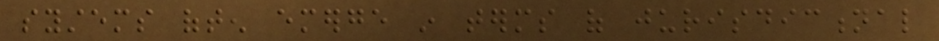systems often emerge in terms of jurisdictional
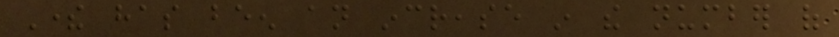There has been an increase in the number of
